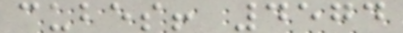cubes! 4574
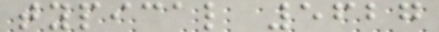typical 5627
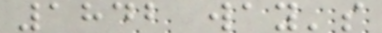1842 way's
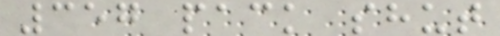357 pack shut
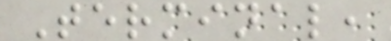Terminal,
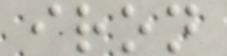iron
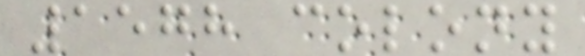1578 colony
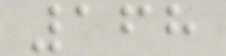168
